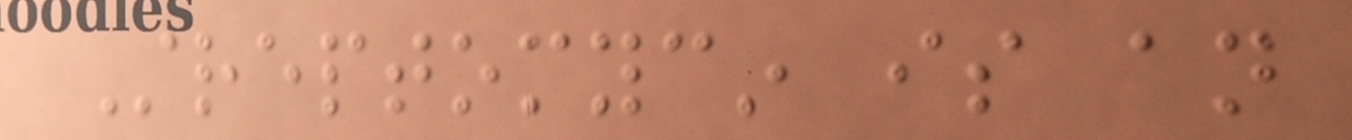Streptomycin is an
